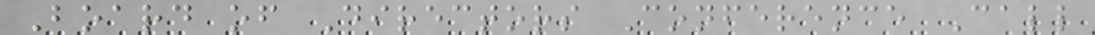Board of Directors Conference Call
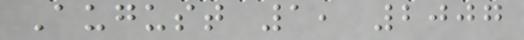August 1, 2007
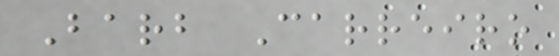Barb Carreiro
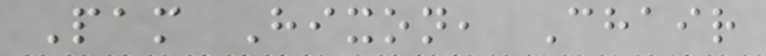Pam Hixon, Chair
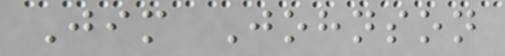Jim Johnson
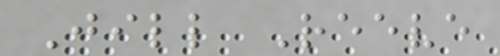Jill Reeve
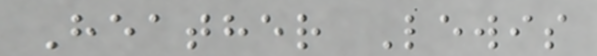Heather Lewis
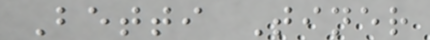Betti Tiner
